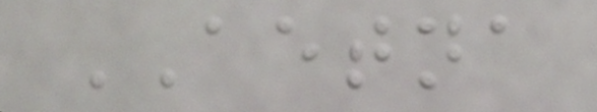AETNA
